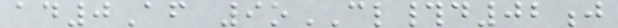ad0Af 9oCL#d02j
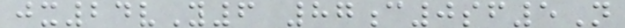jx24vY6 87c0sf5N
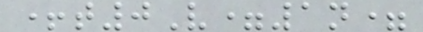+t0V=1n=
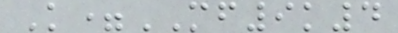K=MF9k4
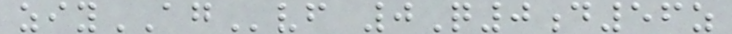ziyAGvf 0Q0d56z
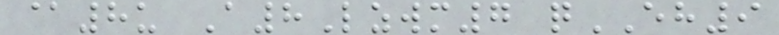@8u A8Lzwm7 qEH9
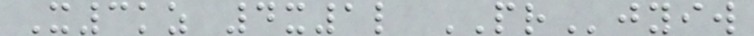X3kz 4x1l PRjyiw
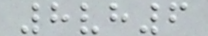8vh6
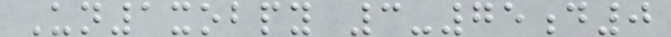Un1xobpy 3-75d0
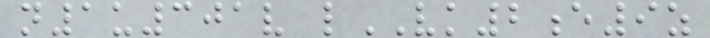n1u301v lVK2e9z
